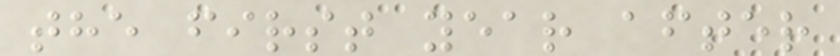the first year after
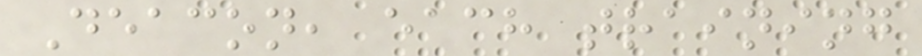Deacon, each training
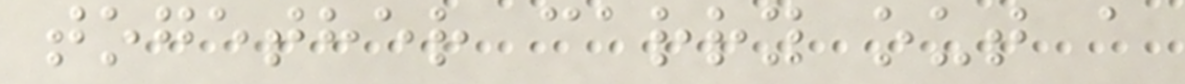together carry out a
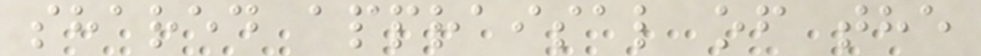shared appraisal of the
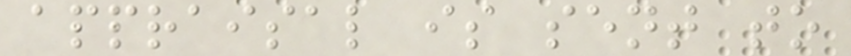appraisal is sent to
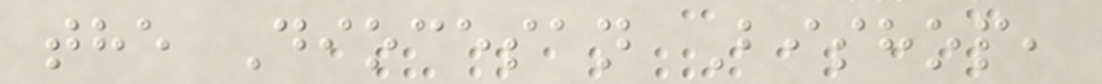the Diocesan Bishop,
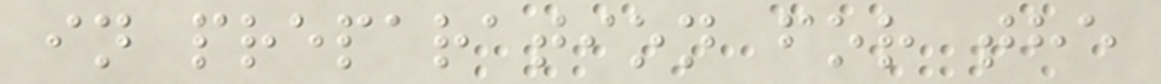in preparation for the
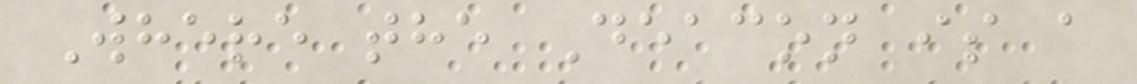Where the Deacon is a
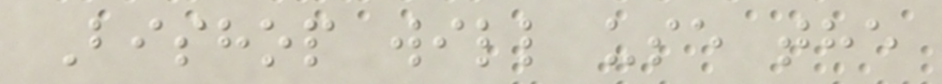Bishop will use the
